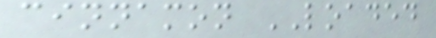cinnamon LOADED
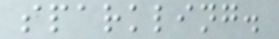sparkling.
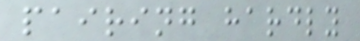pairing hardly
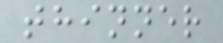thinner
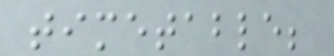timetable;
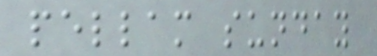pellam sunday
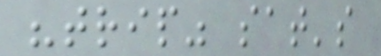"trip" sat's
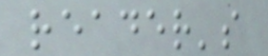reader's
